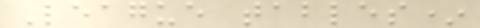League tables*
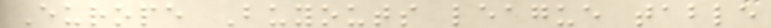Europe Buyouts league table
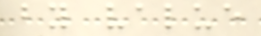by value
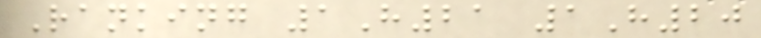Ranking 1H21 1H20
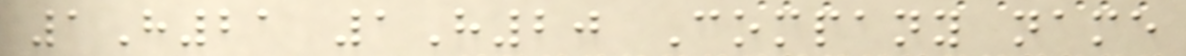1H21 1H20 Company name
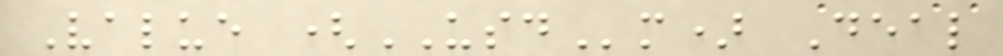Value (USDm) Deal
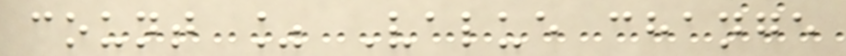count % Value change
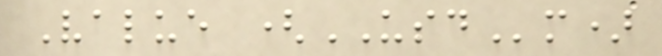Value (USDm)
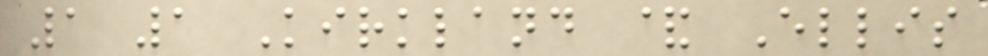1 1 Kirkland & Ellis
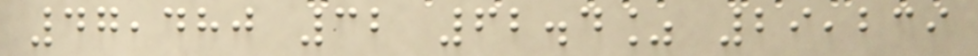47,480 32 62.4% 29,239
